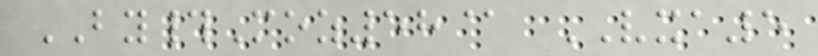BY#Moz58@ VXA5
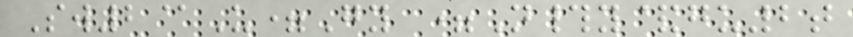Sw2@U=Gy =N#y&gu2t
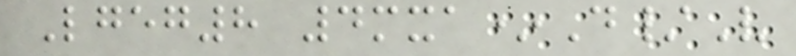Lgeg8 4mxa*D/V
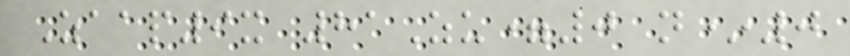Zaap9x 81Zu=0 n*0
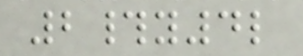2#y4l
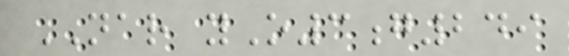NAR yO3g249
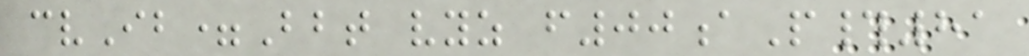cvIb=Bbt vyz f00aP#81
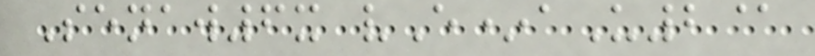Senaw6x vE*aU2@
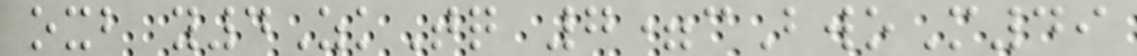oxb y4ZkTq 7=cBwoM49
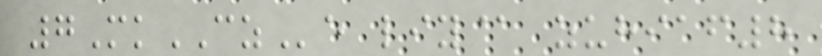7MkCZe liy@ zuhiaf8
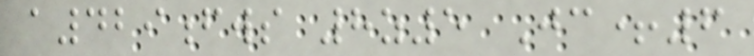a429fws 8z5 Jc+6
